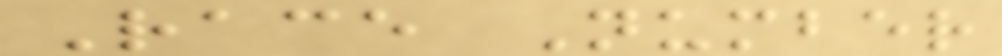Race Number
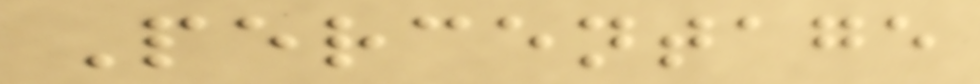Percentage
